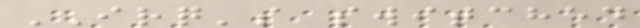IRQ's switched
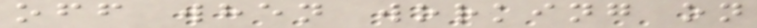off when working on
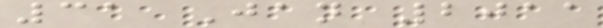31 Jan 2011
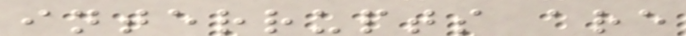interrupts are
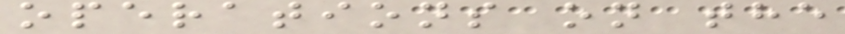operations on the
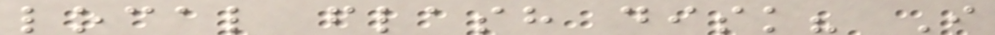local flash disk? I
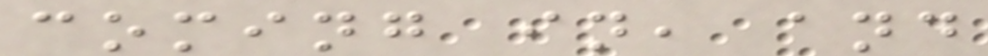coming in, and
